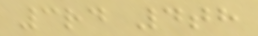3rd 4th
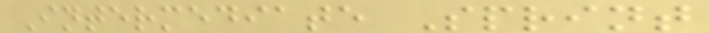Intermediate Sprint
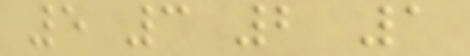5 3 2 1
